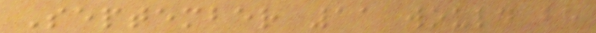September 11 would be
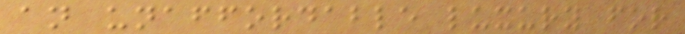an unaffordable luxury for
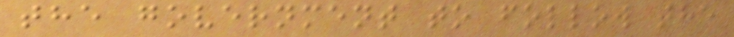the government to follow the
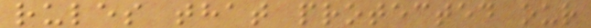rules that protected our
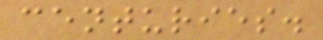centuries.
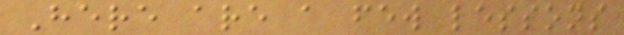Here are a few lessons
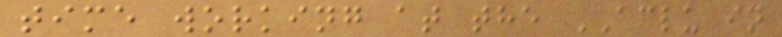time working at the ACLU in
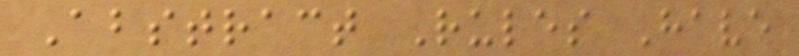Abstract Rules Have
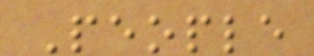People
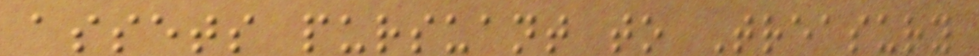assets pursuant to Treasury
